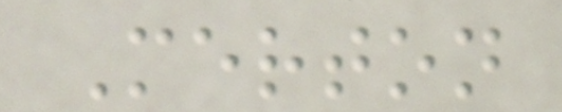Merton
